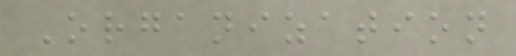Organization
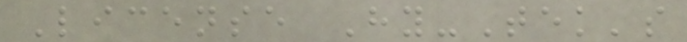License Hy-Tek's
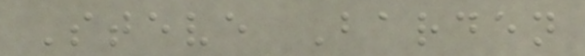Steve Barden
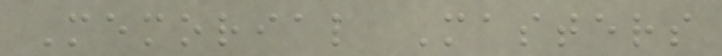Memorial Masters
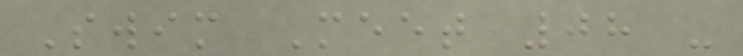Swim Meet 08 -
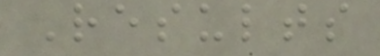Results
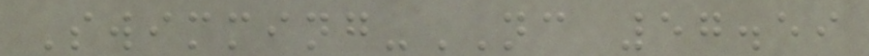Swimming-NC 57.59
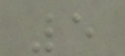5
